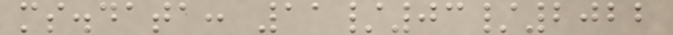ms.data: 11/03/2022
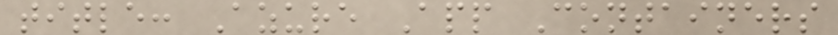title: Azure App Containers
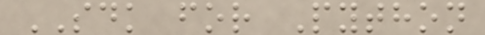SDK for Python
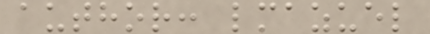author: lmazuel
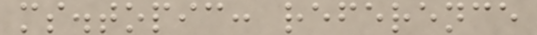ms.topic: reference
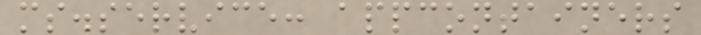ms.service: appcontainers
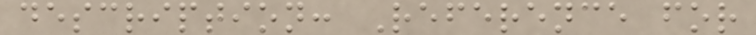description: Reference for
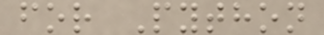for Python
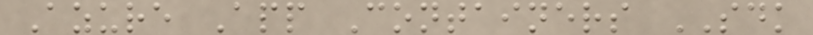Azure App Containers SDK
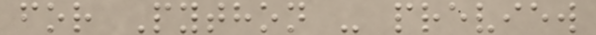for Python - preview
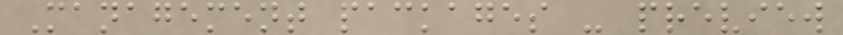Management packages - preview
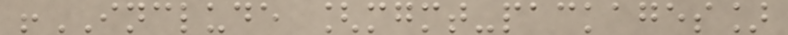!INCLUDE [mgmt-packages]
